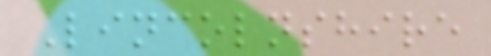Lincolnshire
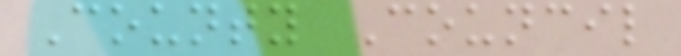County Council
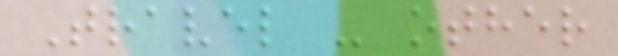Travel - other
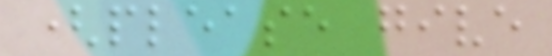(please give
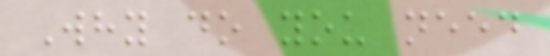Why do you need
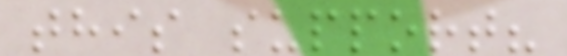this support?
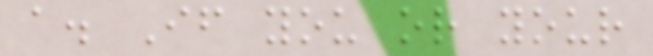a. If you or your
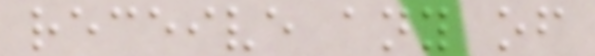receive any of
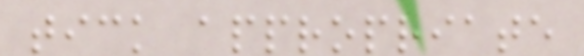tick appropriate
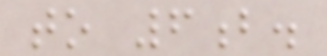to 6b.
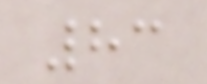83
